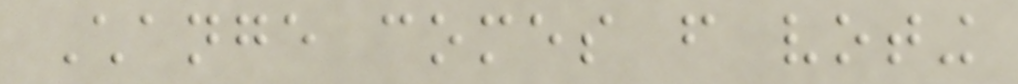Change comes from voting
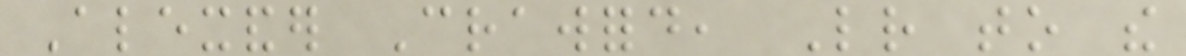Alexander Crawford, Letter to the
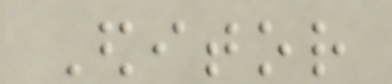Editor
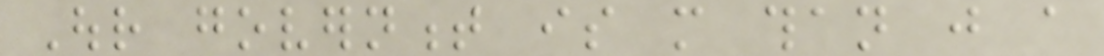Our government is more than just a
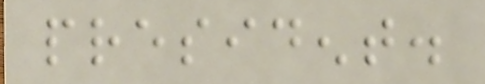president.
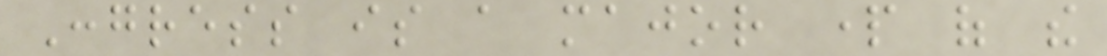Congress is a major part of the
